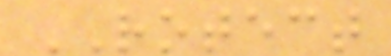ROTECT
